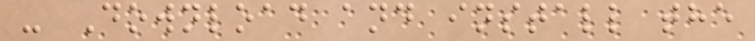- Download and install the
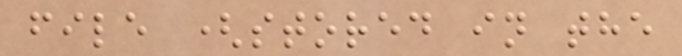file (stored in the
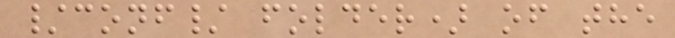/conf/ folder) of the
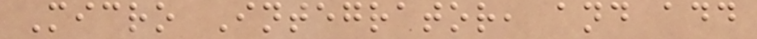Micro Integrator, and add
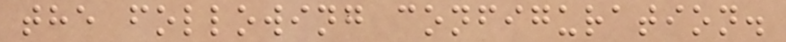the following configuration.
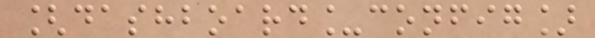[dashboard_config]
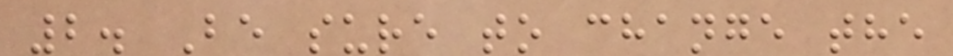2. Be sure to change the
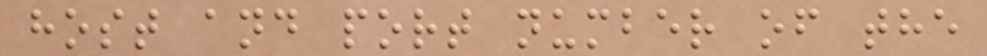host and port number of the
